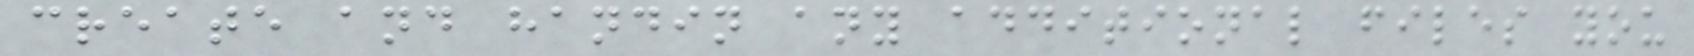create and handin any additional files you
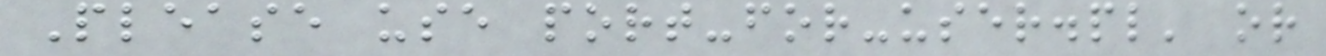Please use port-for-user.pl' or
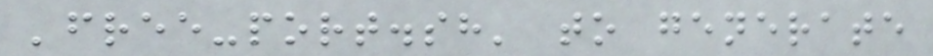'free-port.sh' to generate
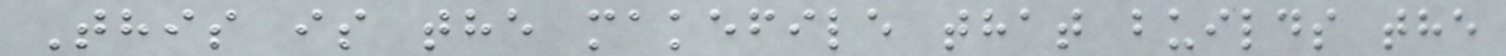This is the makefile that builds the
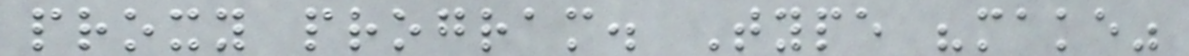proxy program. Type "make"
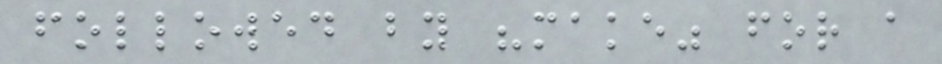followed by "make" for a
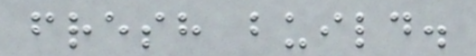fresh build.
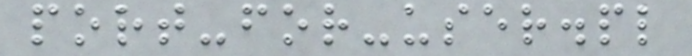port-for-user.pl
